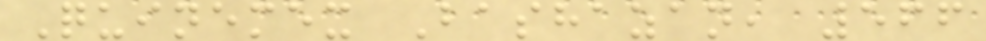Quinemex Bashazan, 566
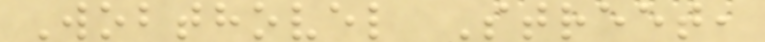Wobthovel Street,
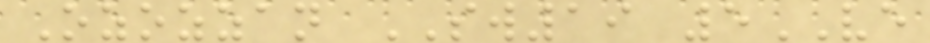Ozozzan SW19 5VE
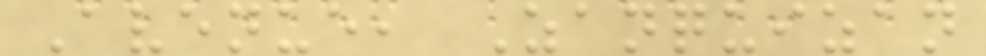Avenue, Zanquizan
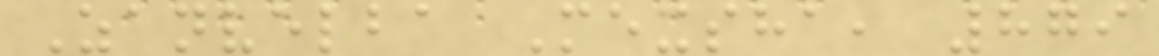Zanvelba Mexsha, 879
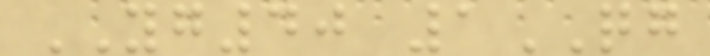YG40 1QG
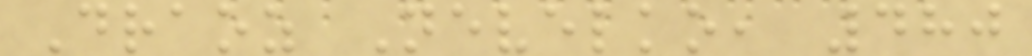Draoz Nevelko, 480
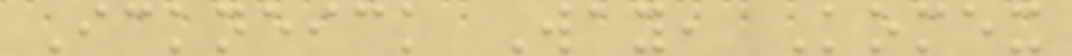Ickneick Way, Komex
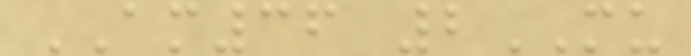AM36 2MU
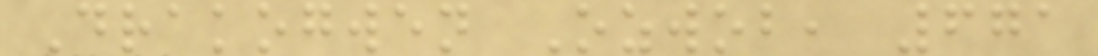Drakogwen Ozwob, 671
